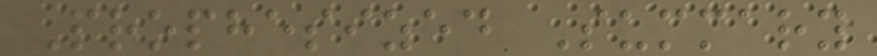Prophesized Summary
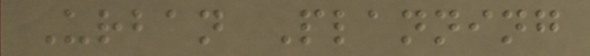Urban Planning
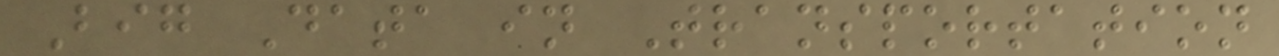Big Data in Transportation
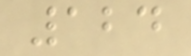124
